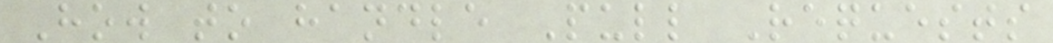How to handle Pull Requests
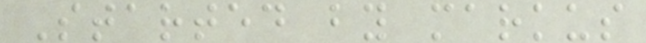Started by markus
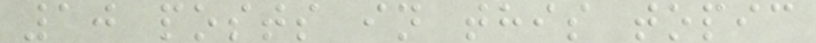10 posts in this topic
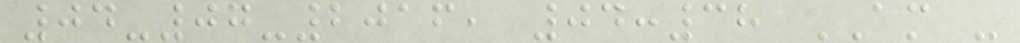04-07-2016, 04:38 AM -
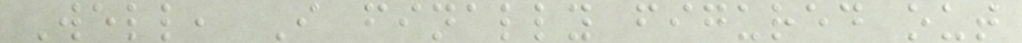Well, I finally figured out
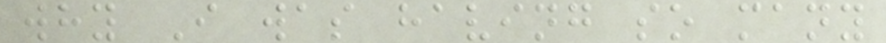why I was having so many
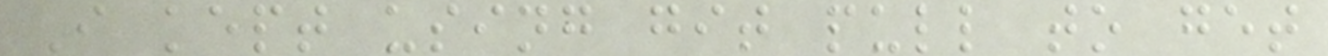I kept using git pull to get
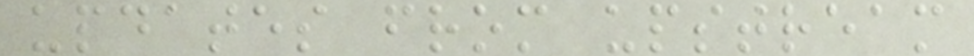updates from upstream
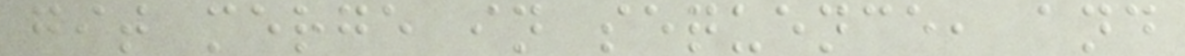git merge in sequence, and
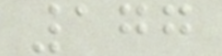177
